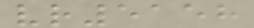vr5158
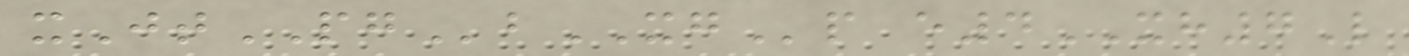xJtPGbXGp e4XH7L
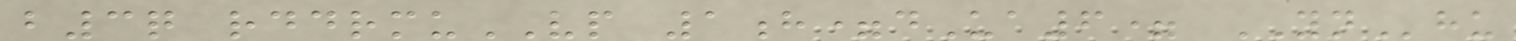b3q rddrmuVP 1h=dUa6= YNhu
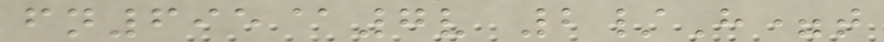fn695@7v 2/H=t
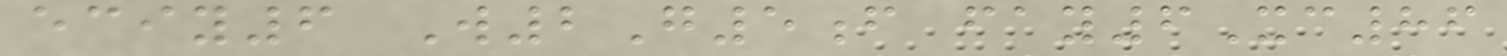eciy6 W2G5f fay6Xc86
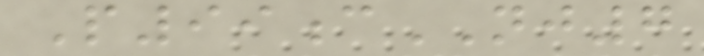P99cNJ7
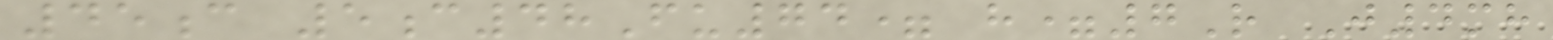45c 5c48Fu74= h=7R J4mh
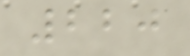220
